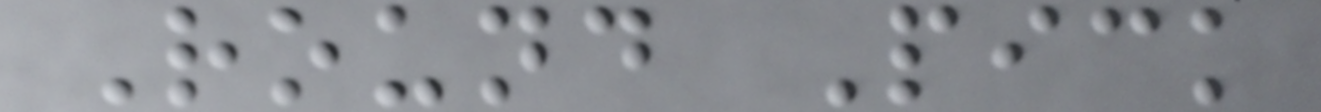Round Pick
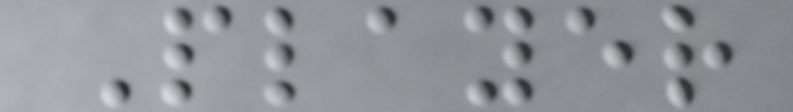Player
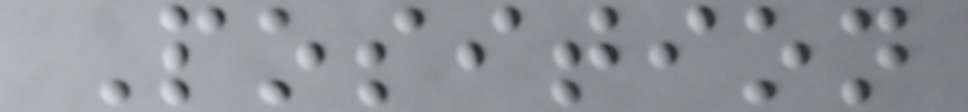Position
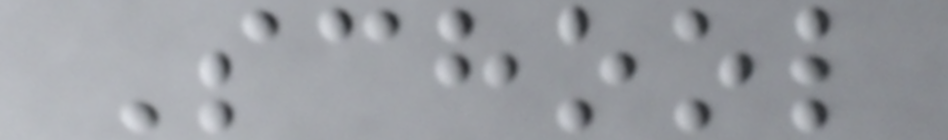School
